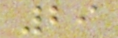29
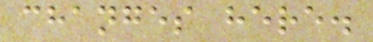changes here.
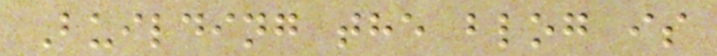Building the blog is
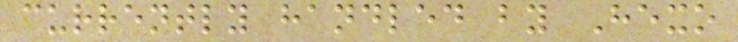currently handled by Hexo
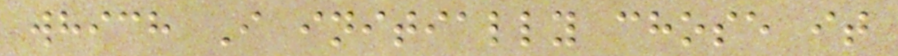which I initially chose it
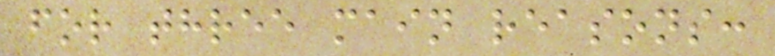for three main reasons:
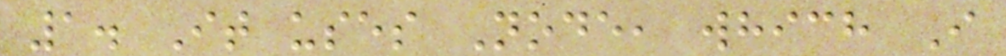1. It uses Node, which I
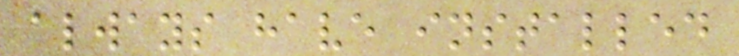always have installed
